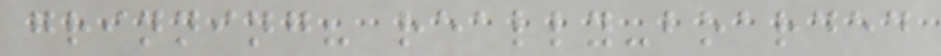grinning? really-boarded
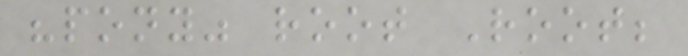"pony" root Root;
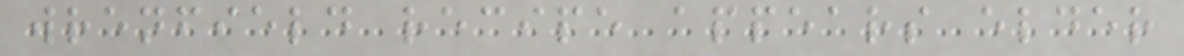wrenfield recipe appears elder
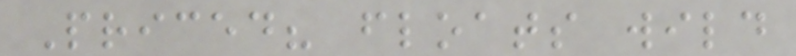Priced? floats wild
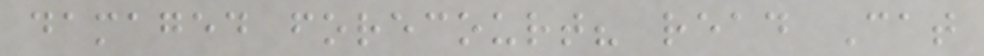damaged forecourt? read Cat
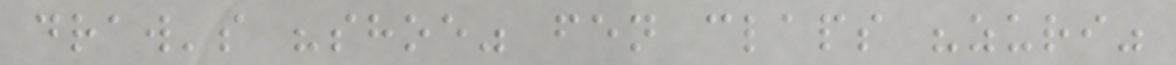draw's "shoe" fen claps "zuri"
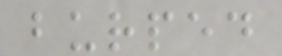burped
